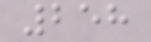258
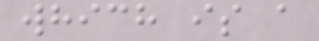which is a
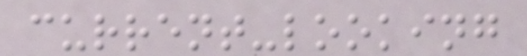current-looking
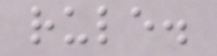rule.
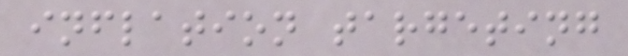inflation targeting
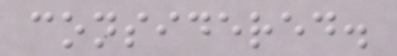considered.
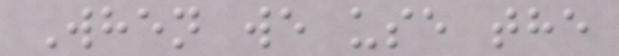When we use the
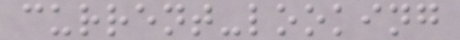current-looking
